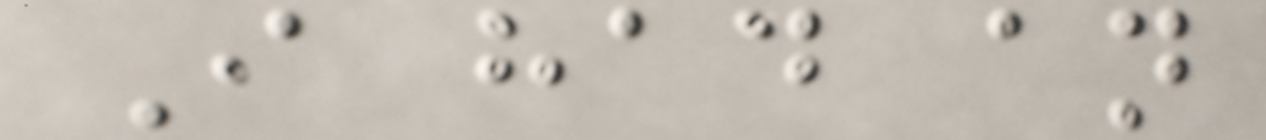I had an
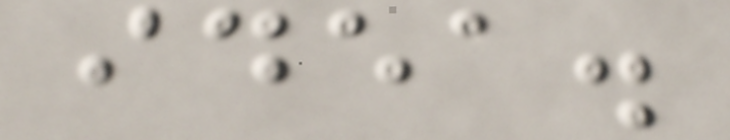idea.
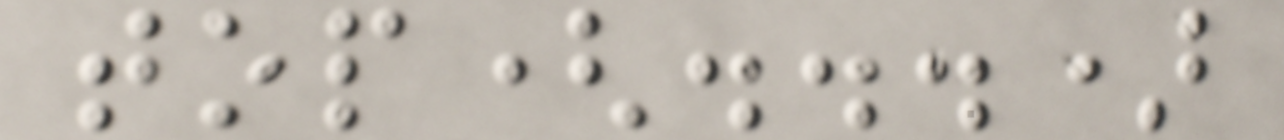top(...)
